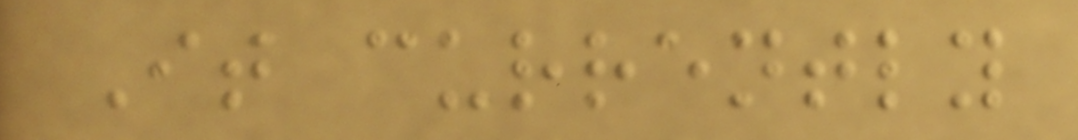It currently
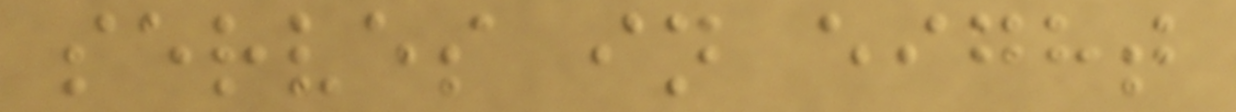serves in eight
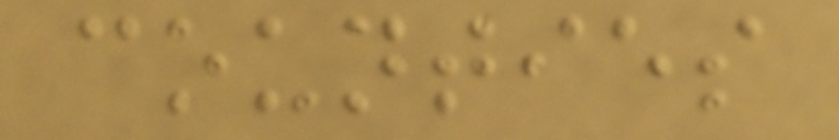counties
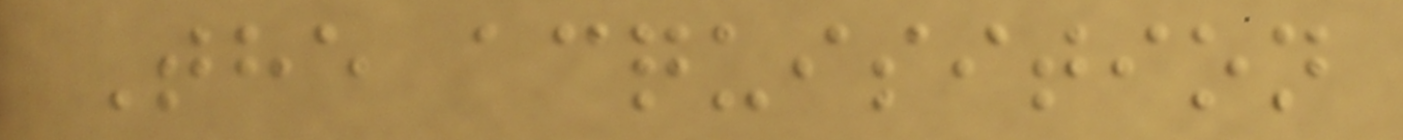The acquisition
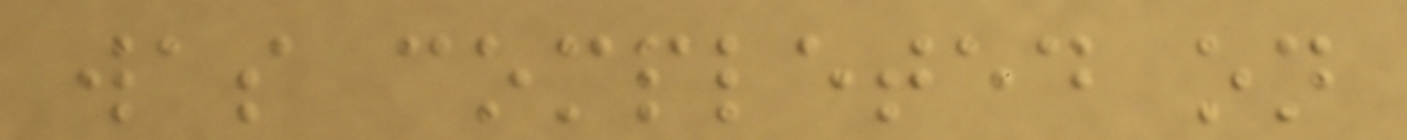was completed on
